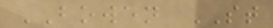BOWEN ST
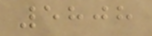5808
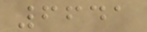6641
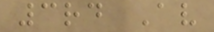3rd Av
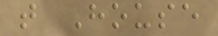t House
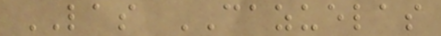LAS CAZUELAS
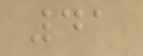41
